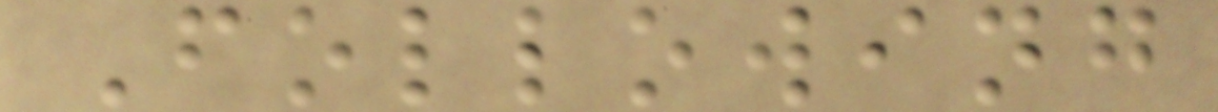Following
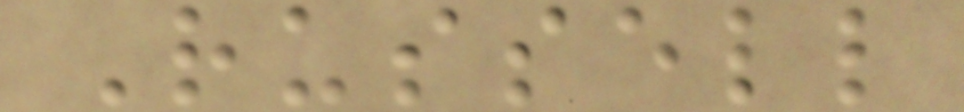Russell
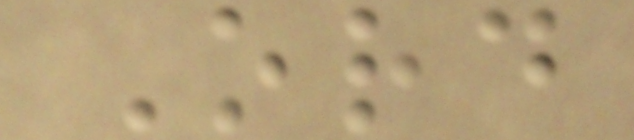Ord
